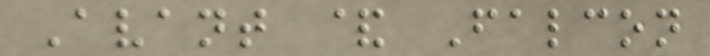Avant & Falcon
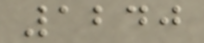1240
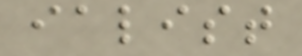ialist
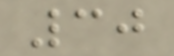30
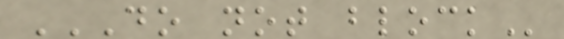DO NOT BLOCK
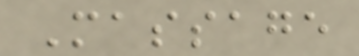Massage
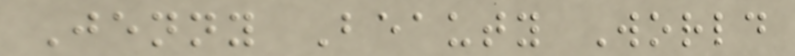Jenny Beauty World
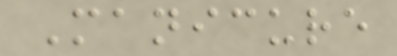Manicure
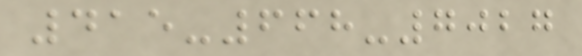415-668-7027
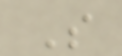S
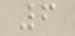6
